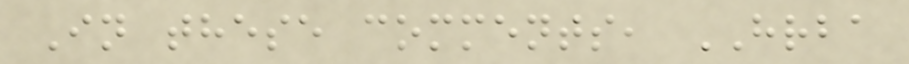In these comments, HRBA
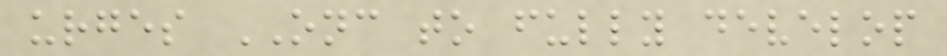urges ONC to fully develop
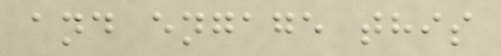and engage this
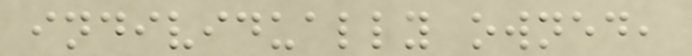individually owned,
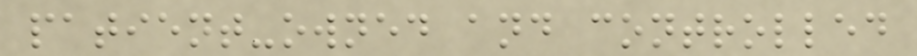patient-owned and controlled
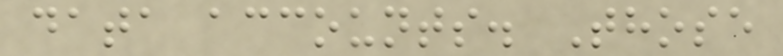data accounts. Those
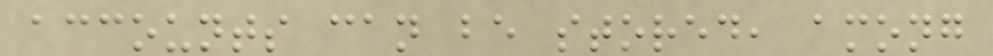accounts can be stored, among
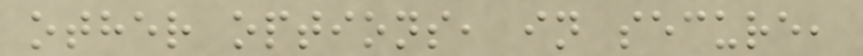other options, in secure,
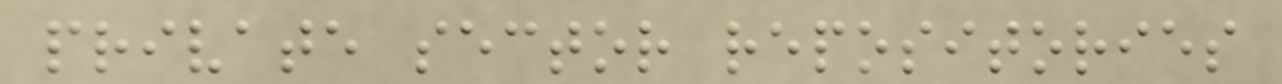private sector repositories
